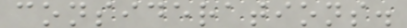considerations.
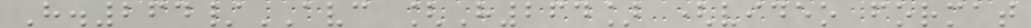H.264/AVC [H264] (video format
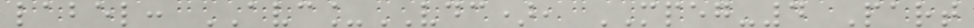label: AVC_VDC), MPEG-4 Part
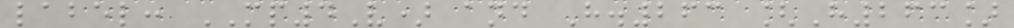label: MP4V) and H.263 [H263]
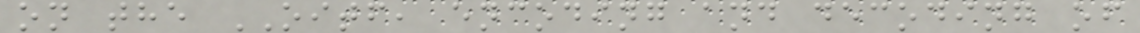on the OITF, encoding and decoding of
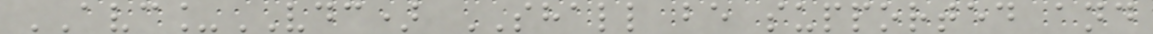AVC_VDC) SHALL be supported and
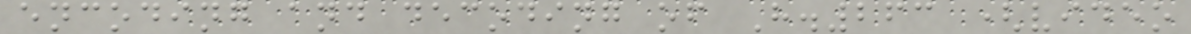encoding and decoding of H.263 (video
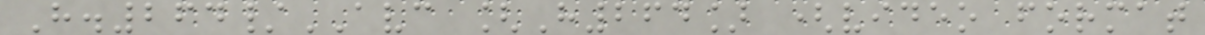H.264/AVC [H264] (video format
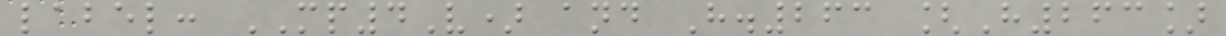label: MP4V) and H.263 [H263]
